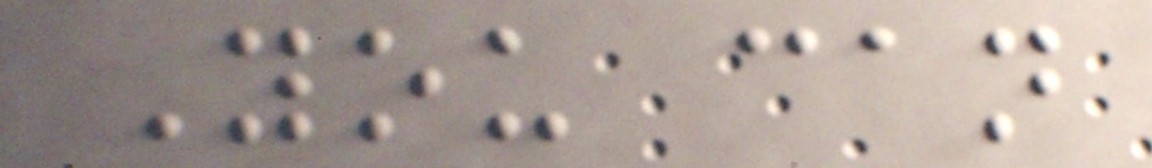You can
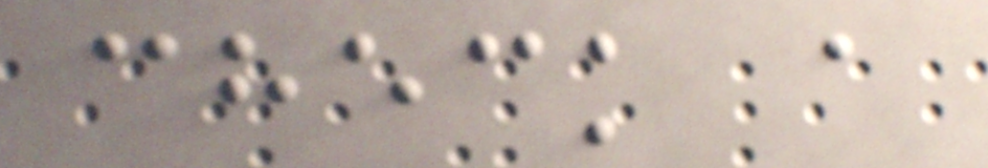check a
